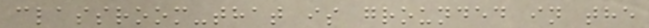classroom-that is grounded in the
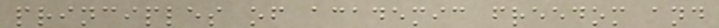principles of academic freedom and
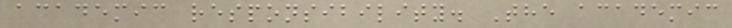academic responsibility. The academic
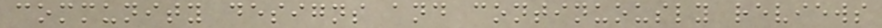community designs and continuously reviews
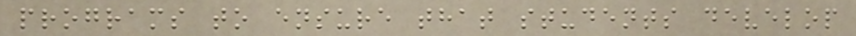programs to ensure that students develop
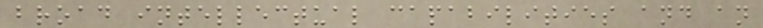broad intellectual capabilities and an
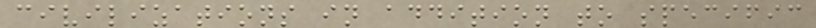civilizations in addition to specific
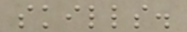skills.
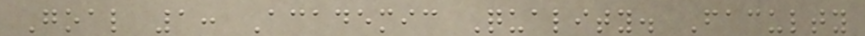Goal 1: Academic Quality. Faculty
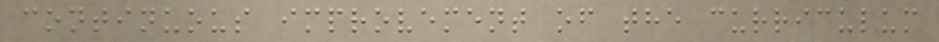continuous improvement of the curriculum
